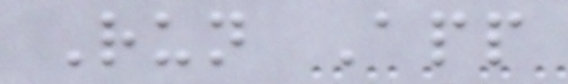Run App
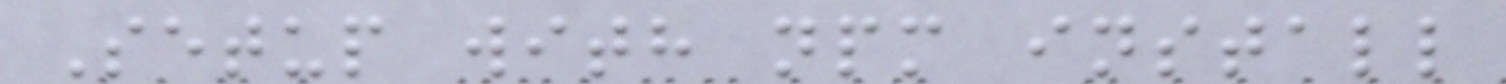Setup with npm install
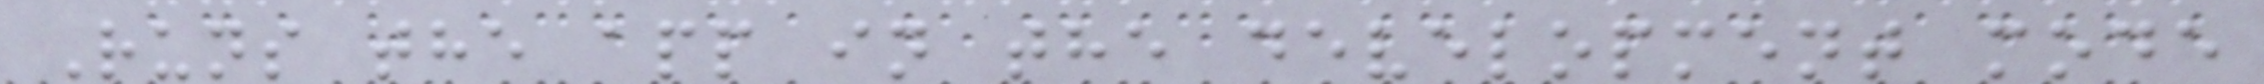Runs the app in the development mode
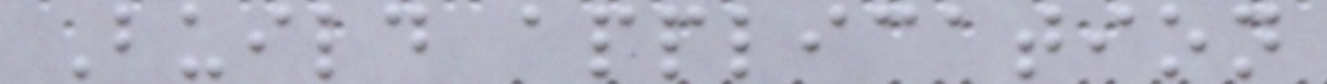Build application
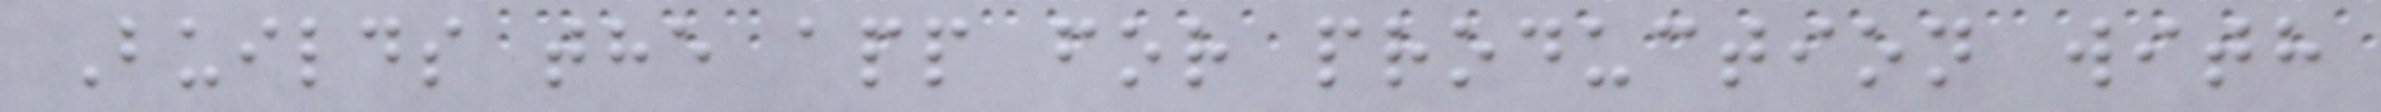Builds the app for production with
